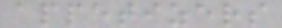appetizers
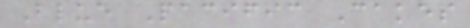Blue Pacific Cakes
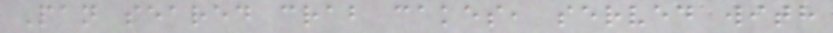Pan seared crab cakes, served with
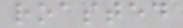roasted
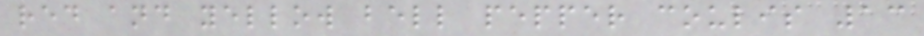red and yellow bell pepper coulis 13
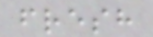fresh
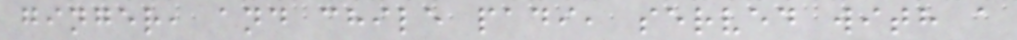ginger, and chile padi, served with a
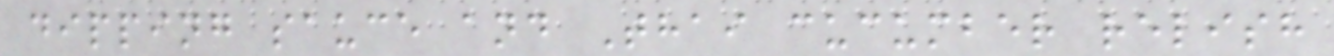dipping sauce and Thai cucumber relish
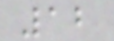12
